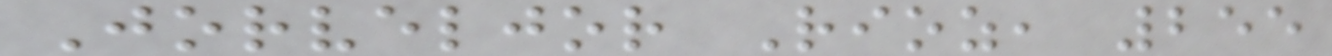Jorveljor Rioz, 255
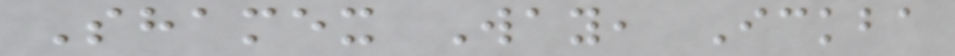Shamex Way, Ickba
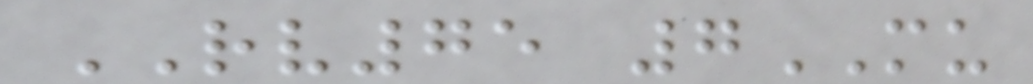RV75 7MU
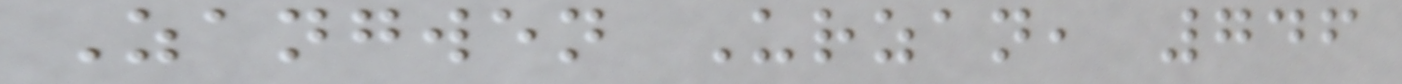Zangwen Urzan, 746
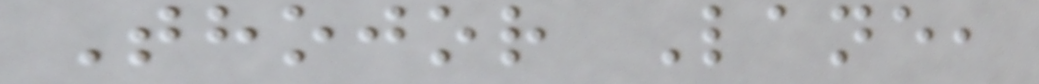Thojor Lane,
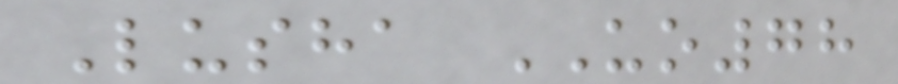Lusha UO78
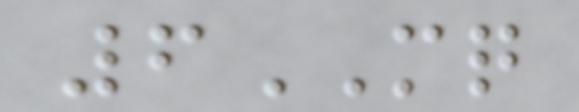6MQ
